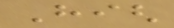High
